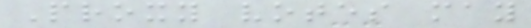Proxy votes may
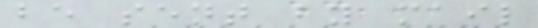be sent by mail
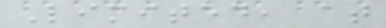Limited, at
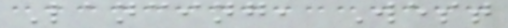Lancing, West
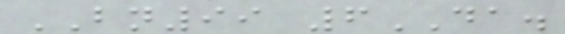BN99 6DA.
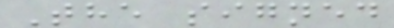The signed
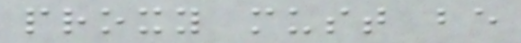proxy must be
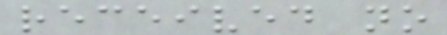received no
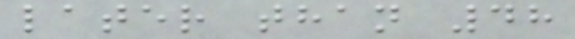later than 48
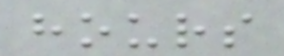hours
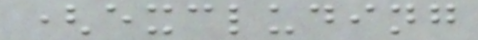(excluding
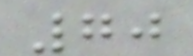70
